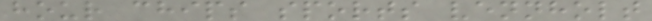hour chips sports vennholt
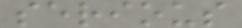serious
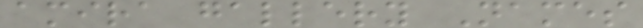amira gallery Names
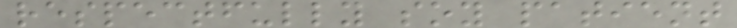respectfully soy patient
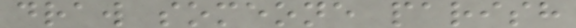draw someone parish
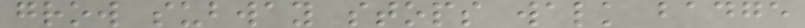grow subway stops walk badge
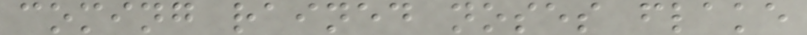coming rained noses flake
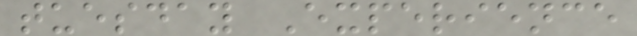tuesday Experience
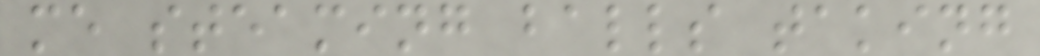me steaming balls taking
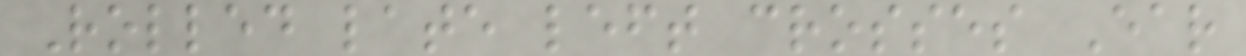Rolled late left crosses Ear
